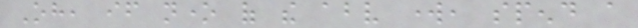Oh, if none of the above work, spend a
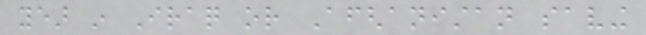year in Iraq or Afghanistan saving
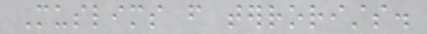Muslims from terrorists.
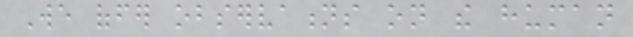We offer observations on the human
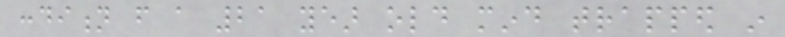condition from a 21 year old mind trapped in
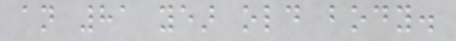an 81 year old body.
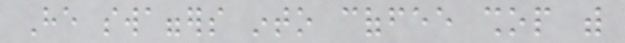He swaggers into coffee shop with
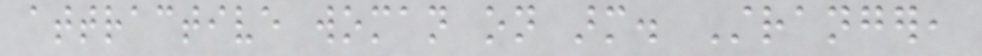attractive woman on arm. Stranger,
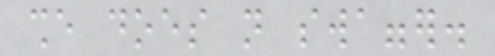she does not swagger.
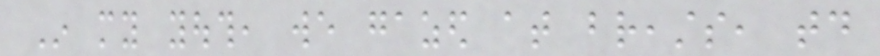In my youth, we gazed at breasts, today
